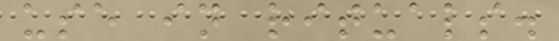use in rituals.
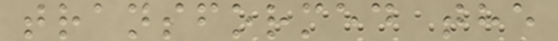transformed the
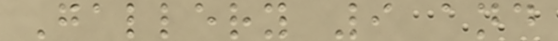Gallery 9 and
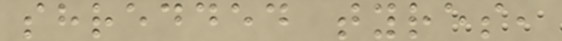shredded tyres,
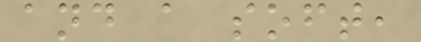and a soft,
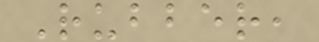Rubber,
